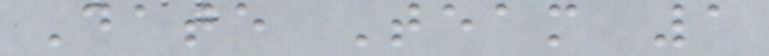Date Team 1
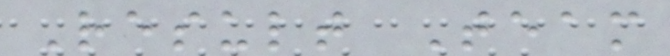Result Team
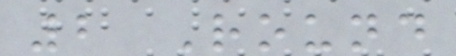2 Round
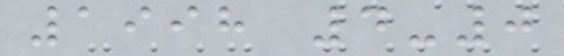1998 4-0
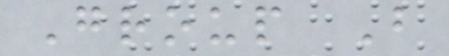Group B
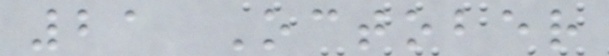21 October
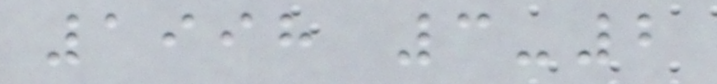1998 3-2
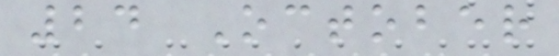24 October
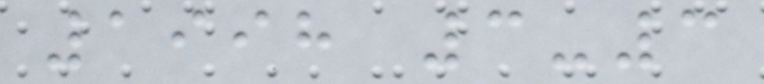1998 3-3
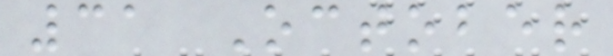31 October
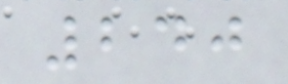240
